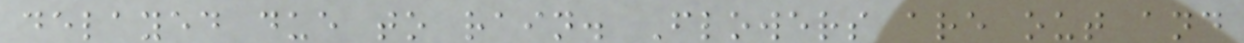delayed due to rain. Flowers are out and
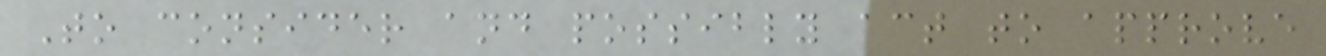To consider and possibly act to approve
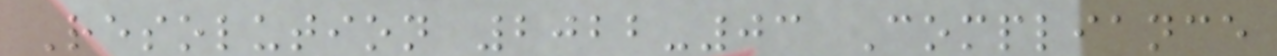Resolution 2022-03 Compliance
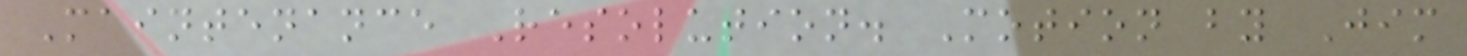Maintenance Resolution. Motion by Jim
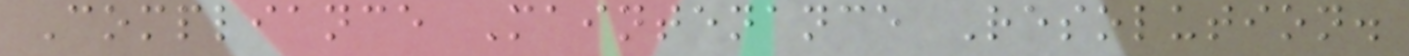Compliance Maintenance Resolution.
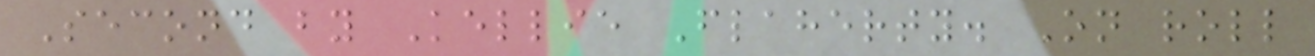Second by Kellie Flaherty. On roll
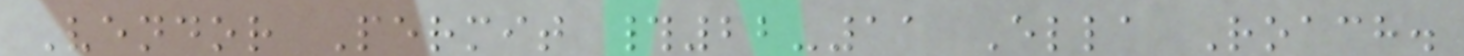Vendor Permit #22-11 Ella Roach.
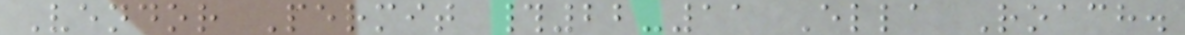Vendor Permit #22-11 Ella Roach.
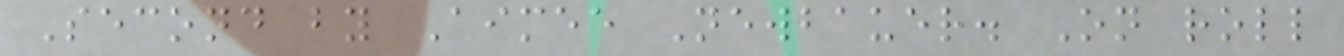Second by Aimee Newbauer. On roll
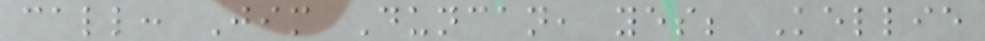call: Jim Duncan, yes; Kellie
